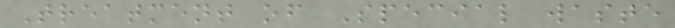Treatment of Special waste
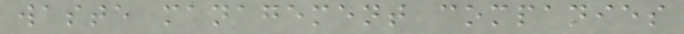waste management companies
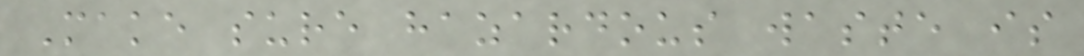Make sure hazardous waste is
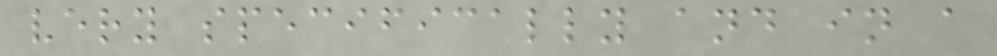very specifically and in a
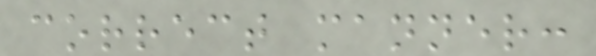correct manner:
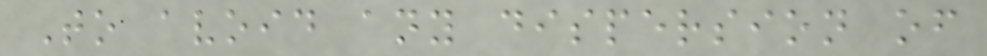To avoid any dispersion of
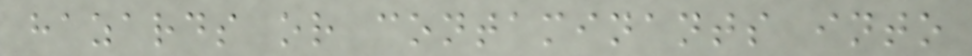hazards or contaminants into
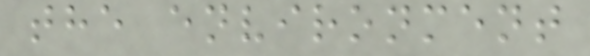the environment
